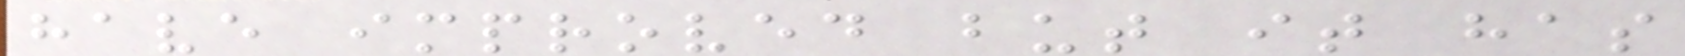have improved but it has
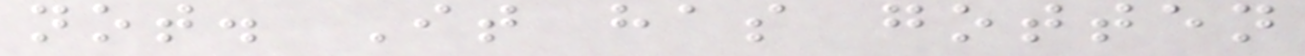not. It has gotten
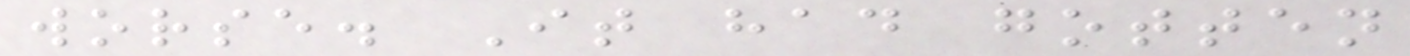worse. It had gotten
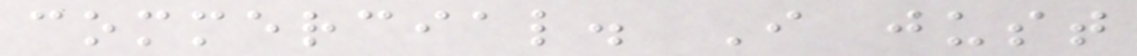commercial. I just
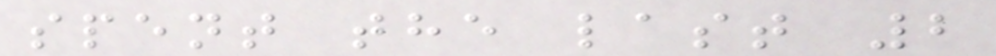spent the last 2
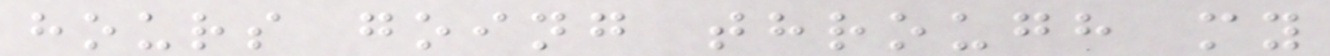hours going through my
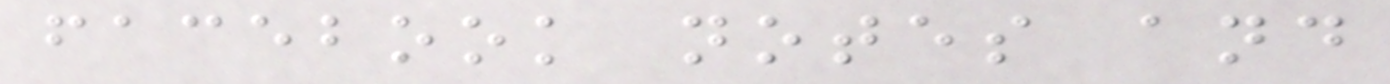facebook notes and
